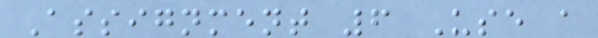Assignment 6 Use a
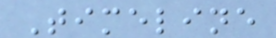Timeline
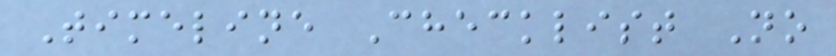Timeline Checklist No
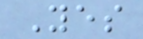Yes
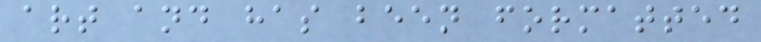art and has been formatted
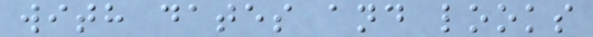with dates and looks
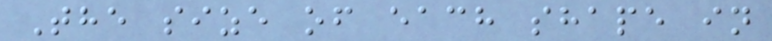The size of each shape in
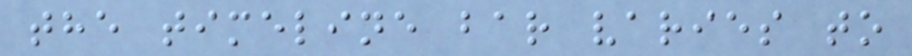the timeline bar varies to
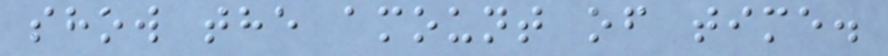show the amount of time.
